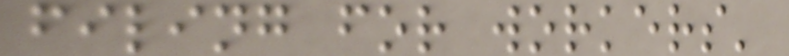filing for workers'
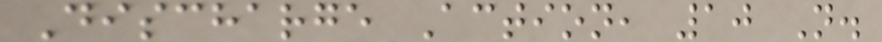Discharge Action, 10 N.
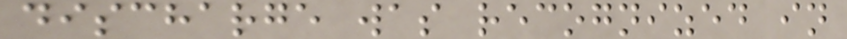discharge was recognized in
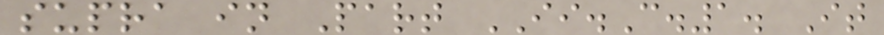supra in Part II.C.1. It
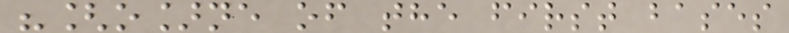"[o]ne of the first bases
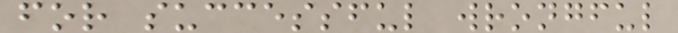for successful wrongful
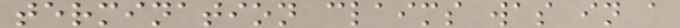termination claims was in a
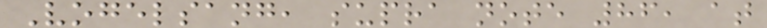Vogelsang, supra note 86, at
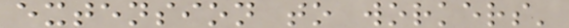extension to workers'
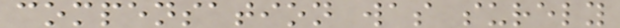compensation was surely
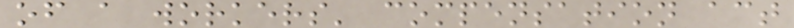of a workers' compensation act
